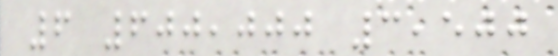6 600,000 3,500
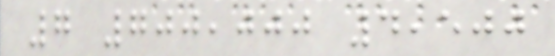7 700,000 4,500
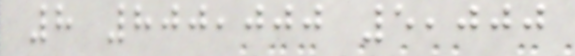8 800,000 5,000
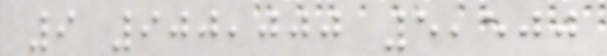9 900,000 5,500
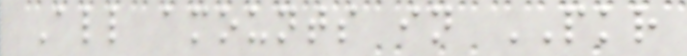All amounts in PKR
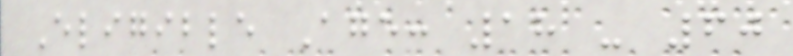Eligible Age: 18 - 60
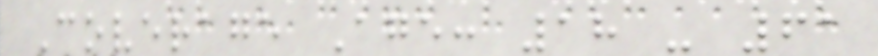Coverage Age: 18 - 61
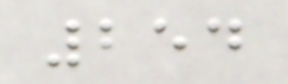254
